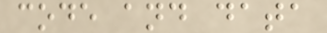code and data
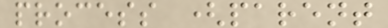process (parent
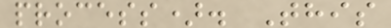process). This
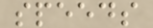speeds
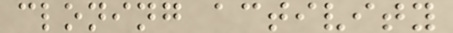cloning activity
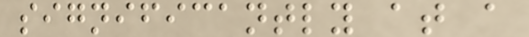significantly at a
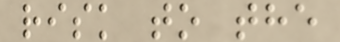risk to the
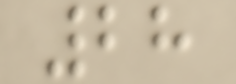28
